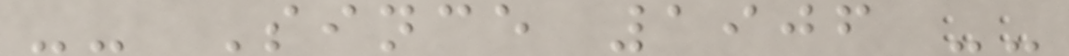-- Since 1906 --
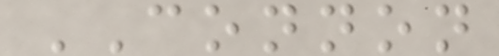CONNON
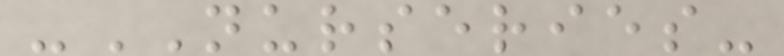-NURSERIES-
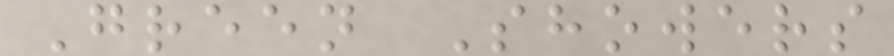Green Showers
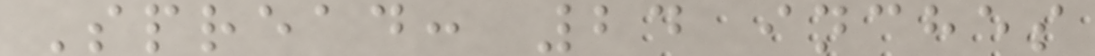Spread: 24 inches
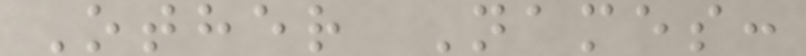Other Names:
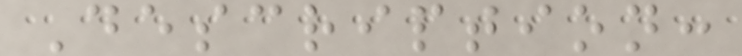Description:
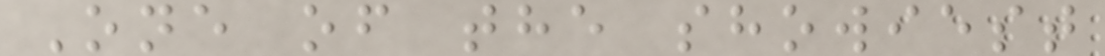One of the showiest
